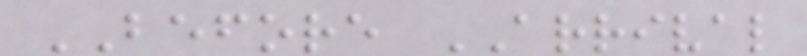BEFORE ARRIVAL
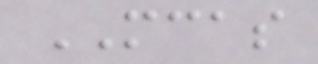MCAS
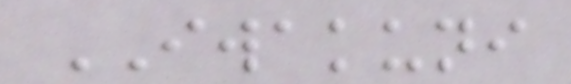IWAKUNI
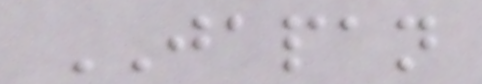JAPAN
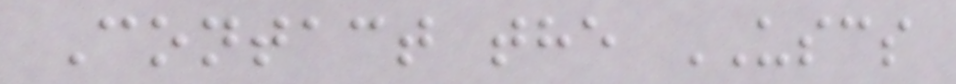Contact the USCS
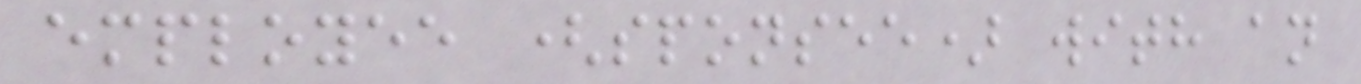employee (sponsee) with an
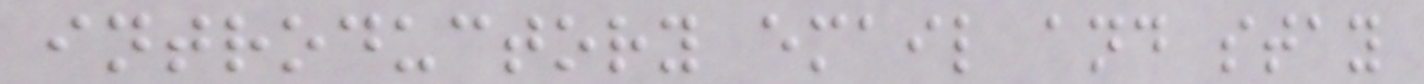introductory email and stay
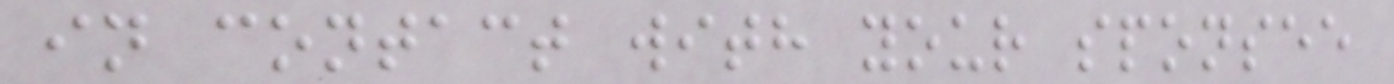in contact with your sponsee
